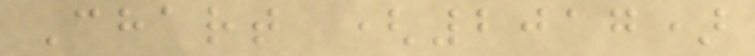Chart (2017)
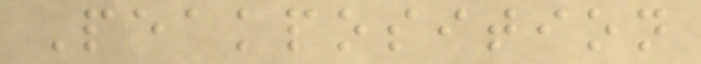Peakposition
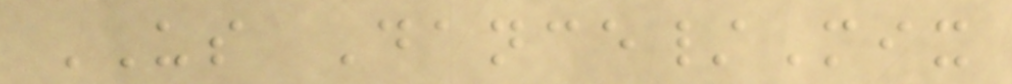US Dance/Mix
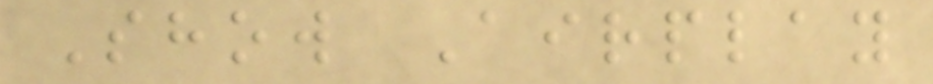Show Airplay
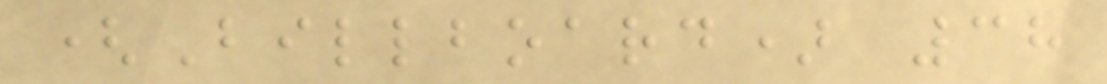(Billboard) 38
